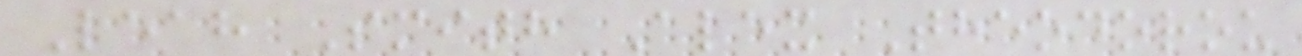Leah Smith Alex Theodorou
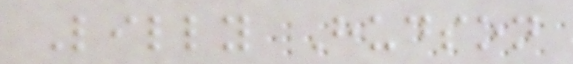Lilly Hudson
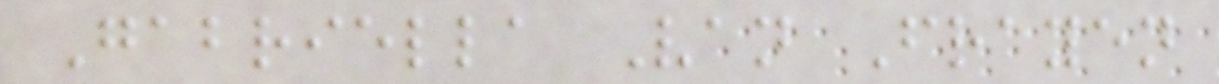Gabriella Van Frayen
